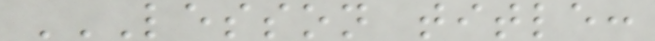LESSON TITLE:
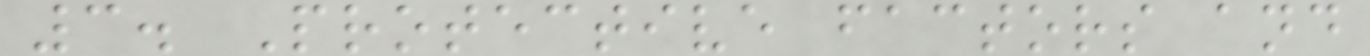3. Protective factors and
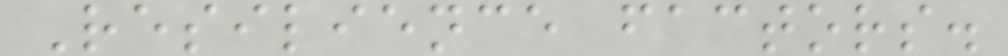Resilience factors.
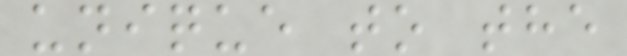unique to the
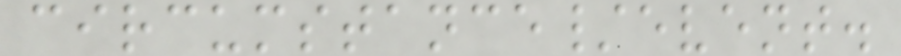circumstance/event.
